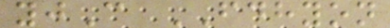yjC FDHYON
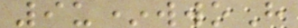9u*wwoH
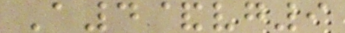A4&vg9
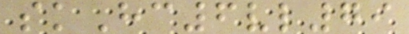skHc6vl79
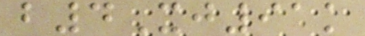b4Xj91k
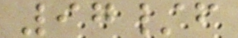97/f
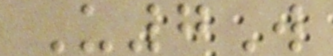U7W
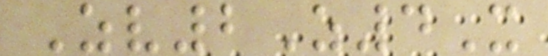Zv2Z4X
